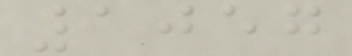1057
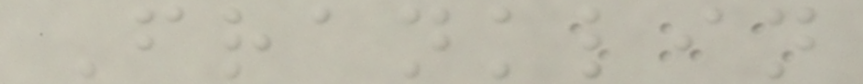Franklin
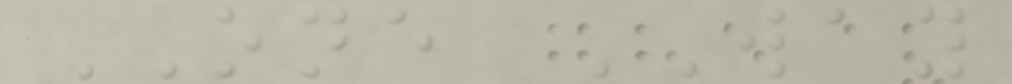ONE WAY
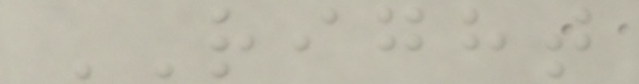RIGHT
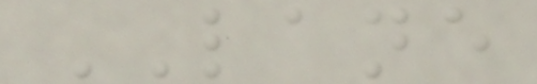LANE
